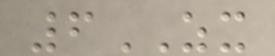6ZX
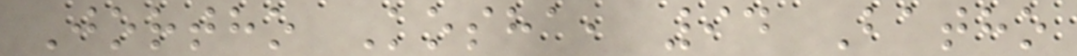Jortho Kosha, 94 Batho
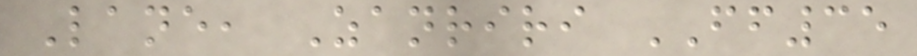Lane, Zanriri FF35
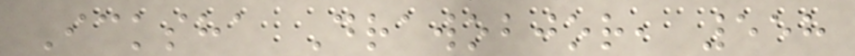Icksha Drawobjor, 558
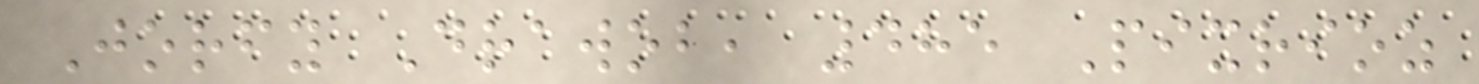Jorfy Drawob, 485 Pixrioz
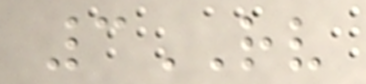3RV
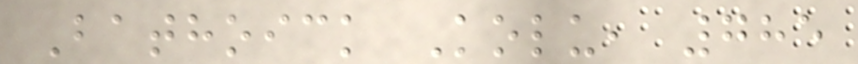Bathoick Kolu, 785
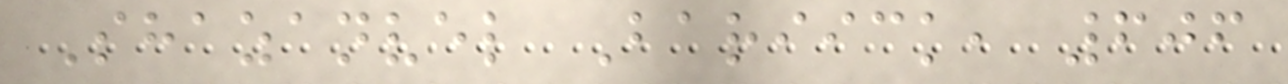Shazanvel Bariick, 606
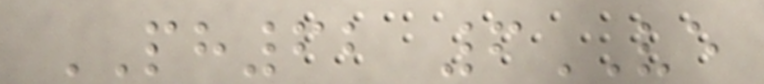PH62 6VE
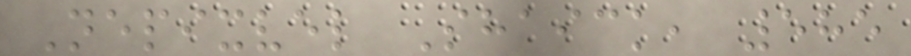Nepixvel Shaick, 585
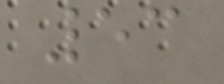53
